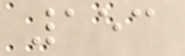153
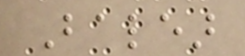Balear
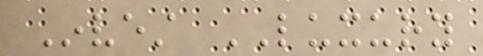Invest LUXURY
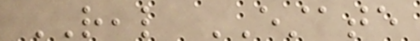REAL ESTATE
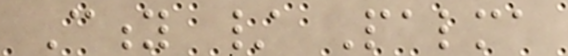City / Palma
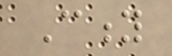City
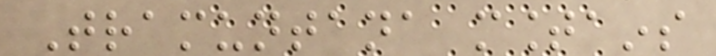Tramuntana mountains
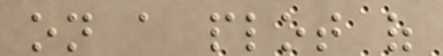on a plot of
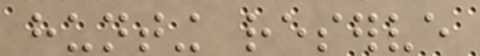hunting reserve
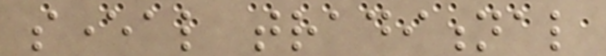several traditional
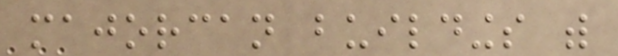majorcan buildings with
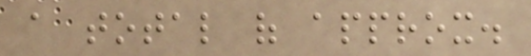a total of approx.
